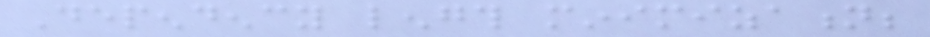Dependency length minimization;
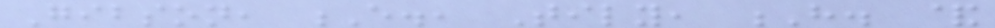Gibson, E., Tily, H. &
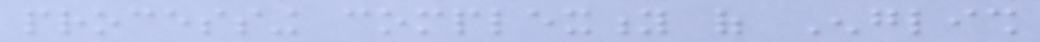processing complexity of English
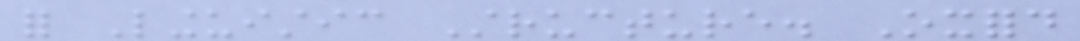for Linguistic Structure. Oxford
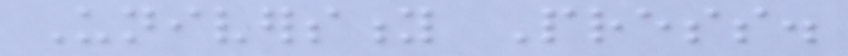University Press.
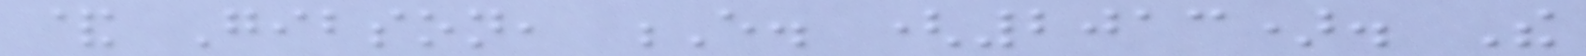& Gibson, E. (2013). The
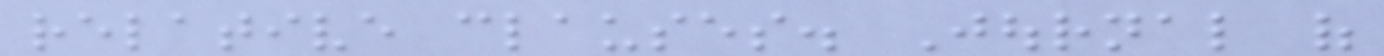relative clauses. Journal of
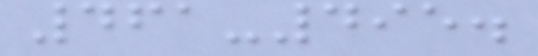461-495.
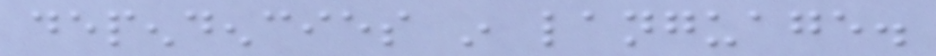dependencies in language.
